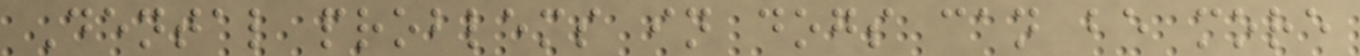Dental problems in dogs can be more
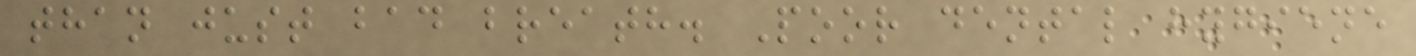than just bad breath. Poor dental hygiene
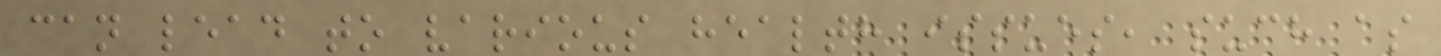can lead to various health issues, such as
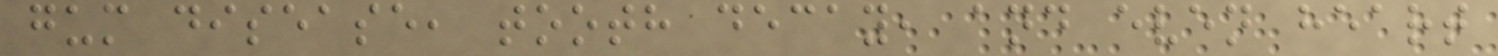gum disease, tooth decay, and even heart
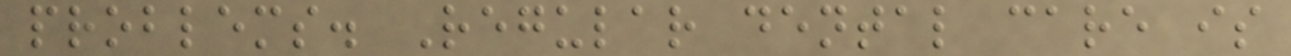problems. Regular dental care is
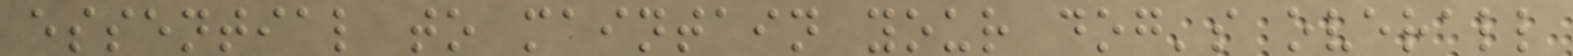essential to maintain your dog's overall
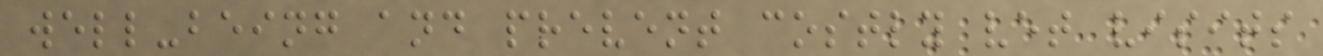well-being and prevent costly vet visits
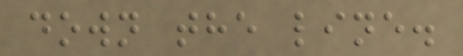down the line.
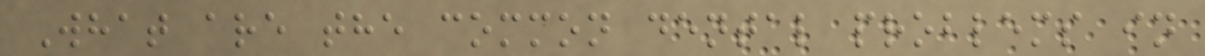What are the common dental problems in
